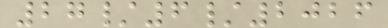27/6/2026
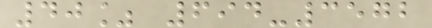40% 694-3572
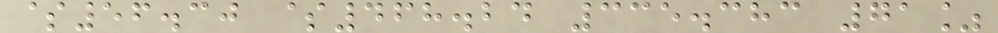$56.30 $468.24 335.383 71%
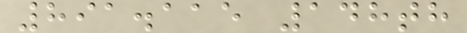891.115 148th
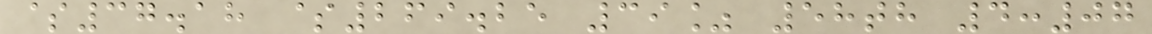$37.18 $269.25 39% 58th 4:07
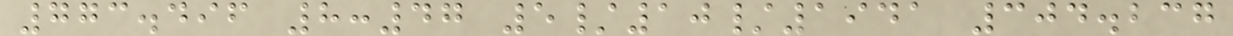773.496 8:47 5/10/1941 304.237
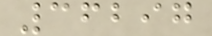36297
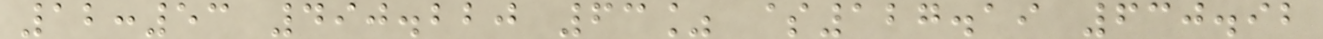12:53 490.220 63% $127.19 630.92
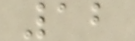12
